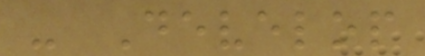- Develop
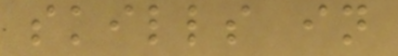skills in
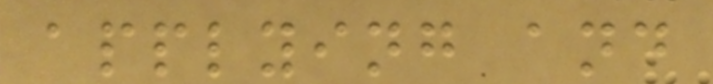applying and
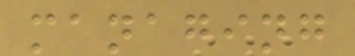managing
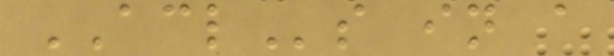ACLs in a
